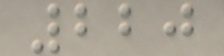220
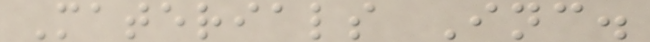Materials Inc.
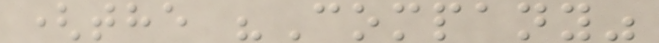(the "Company"
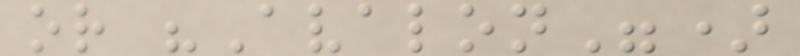or "Avalon")
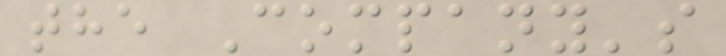the Company's
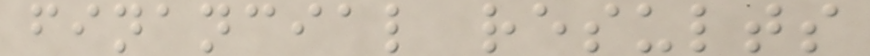financial results
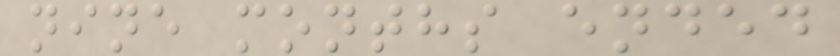nine months ended
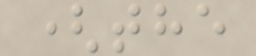(the
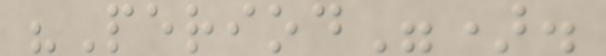"Period").
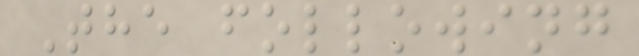The following
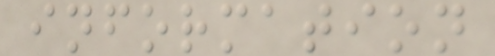information
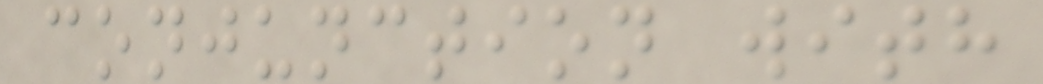conjunction with
